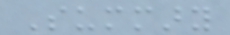Summary
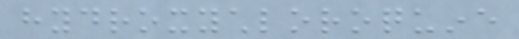hydroxychloroquine
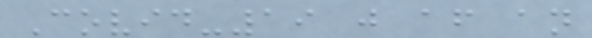Covid-19 just after an
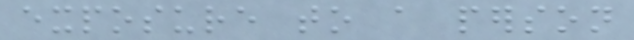exposure to a person
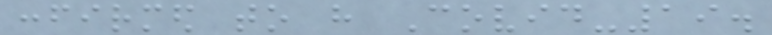confirmed to have Covid-19.
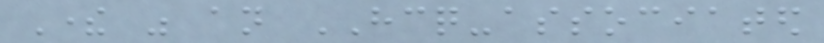There was an HCQ-associated
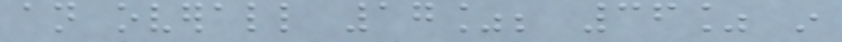an overall 17%; 36% in
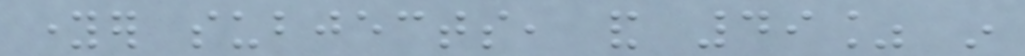younger subjects, and 49% in
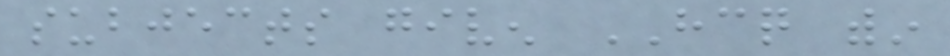subjects given HCQ within
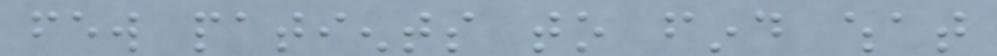few patients to find what
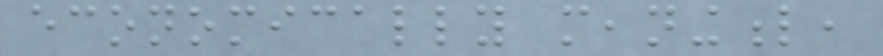economically meaningful,
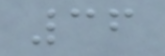36
